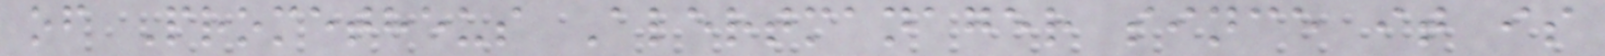of Prometheus Alertmanager since it is
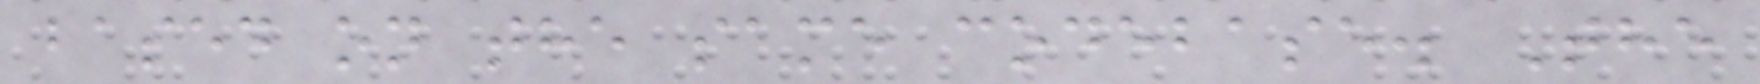based on the same codebase. The
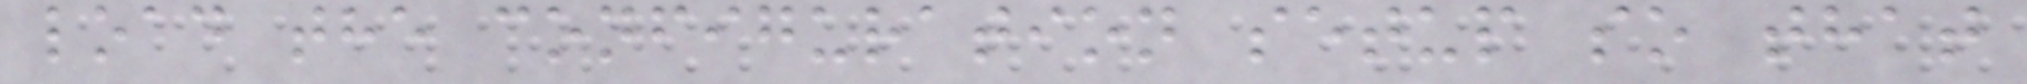load the configuration setup so that
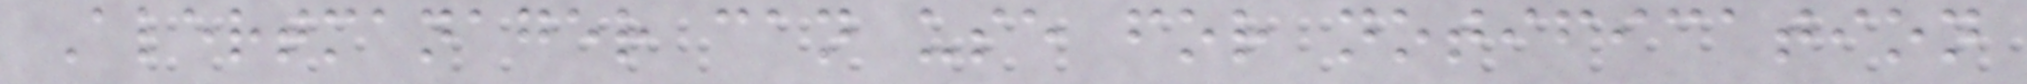Alertmanager can use for notification
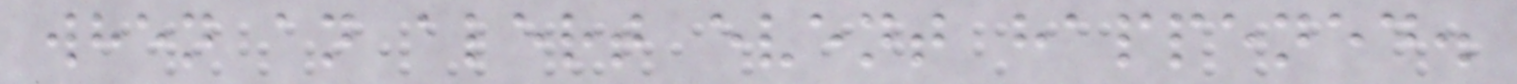when an alert event happened.
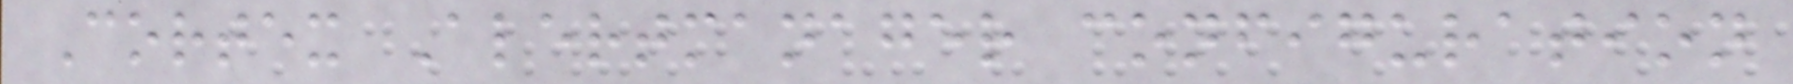Cortex Alertmanager configuration
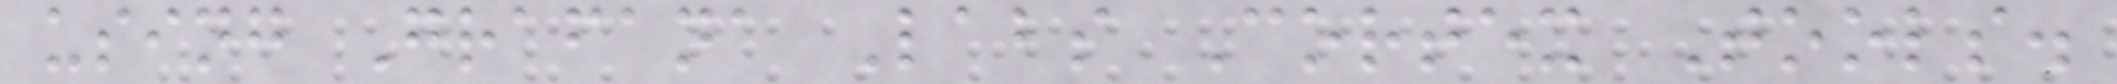using Grafana Labs Cortex Tools.
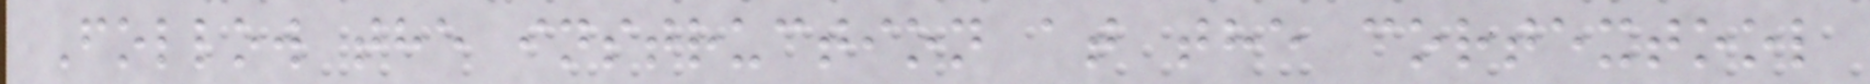Follow the instruction at the cortextool
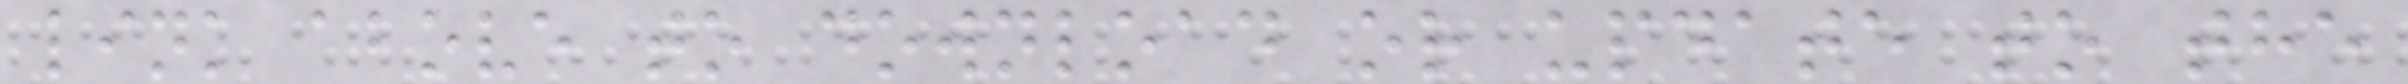link above to download or update to the
